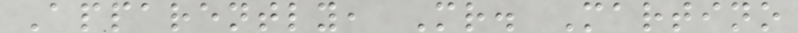Apparently, Mr. Martino
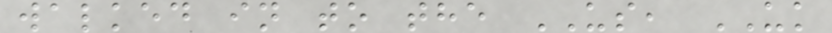walked in to the US, UK
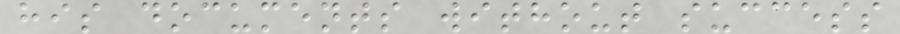his documents without success
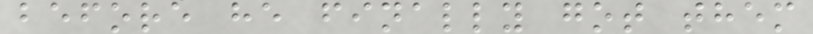before he finally got them
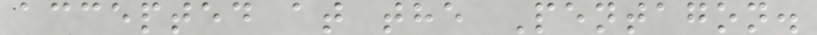accepted at the Pentagon.
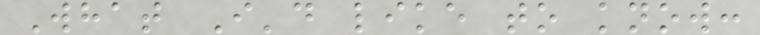What I'd like to know:
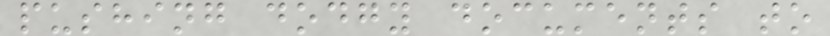pushing dodgy documents to
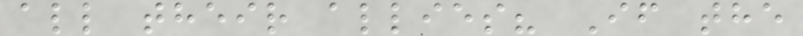all their allies? If the
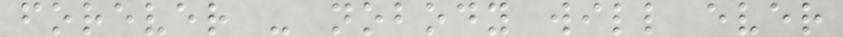forever - nobody will ever
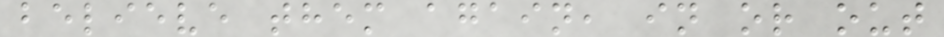believe them again, in or out
